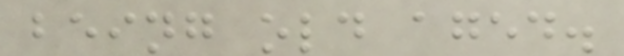being old aged.
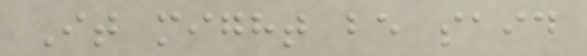It might be said
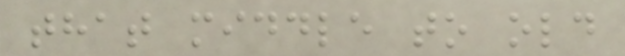that middle to old
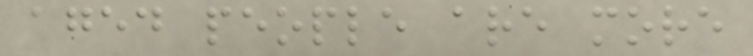aged people are more
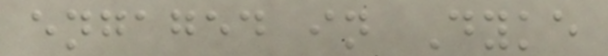engaged in Dyke
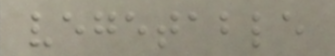vegetable
